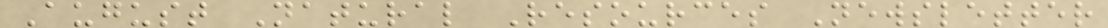August Natural Resources Newsletter
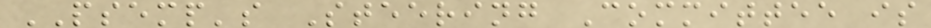PSEMP's Steering Committee is
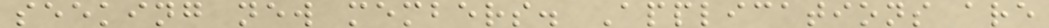seeking new members. Applications are
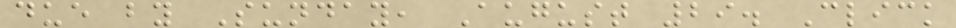due by Sunday, August 29. Click
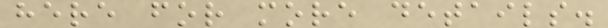here for more details.
